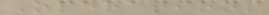Operations
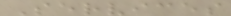Services
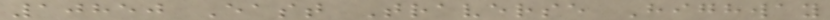10850 East Traverse Highway
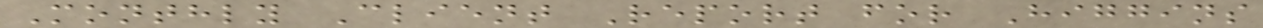Monthly Client Report for Higgins
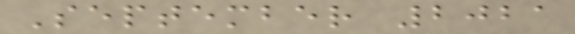September 2021
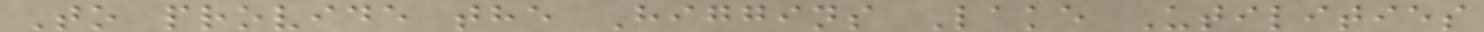To provide the Higgins Lake Utilities
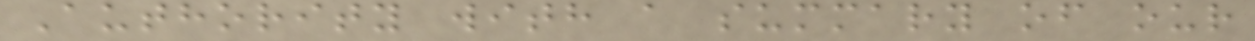Authority with a summary of our
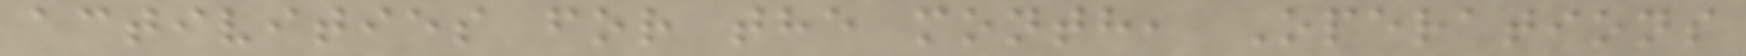activities for the month, Operations
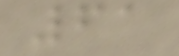61
